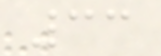33
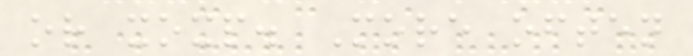or xoxp. More often
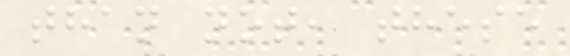than not, these
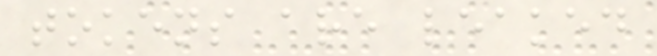tokens are leaked
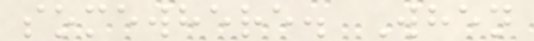somewhere. When
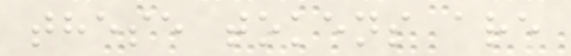these tokens are
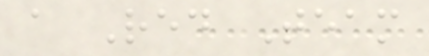a Red Team
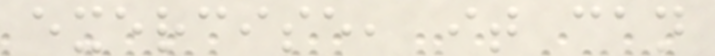exercise, it can
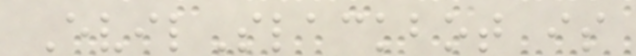EvilSlackbot is
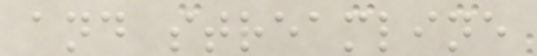and streamline
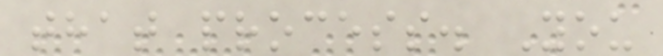that process. You
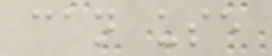can use
